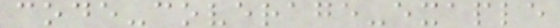code-coverage-exaple
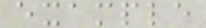example
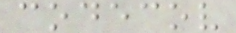codecov
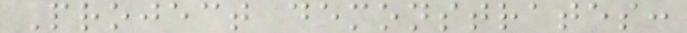Project demonstrates:
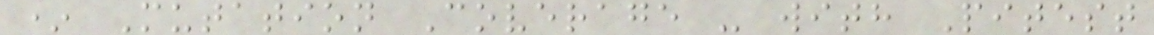* Mutation Coverage - with Pitest
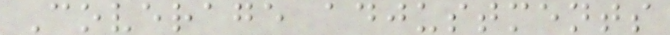Coverage adjustments
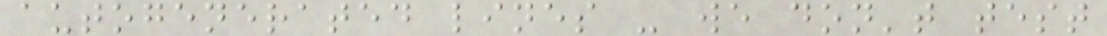autogenerated lines - we don't test
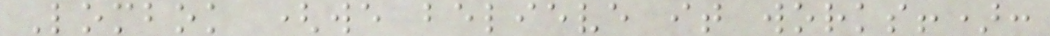Lombok (we believe it works!):
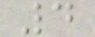4
